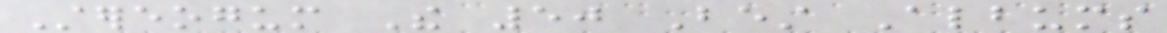Stereogum The 50 Best Albums
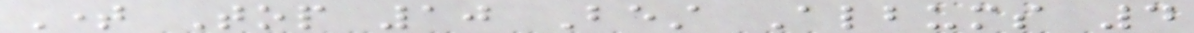Time Top 10 Best Albums 4
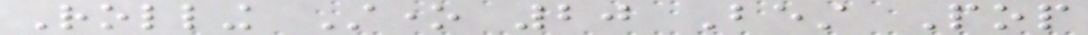Rolling Stone 20 Best Pop
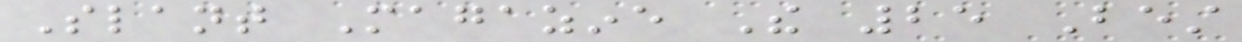Slant Magazine The 25 Best
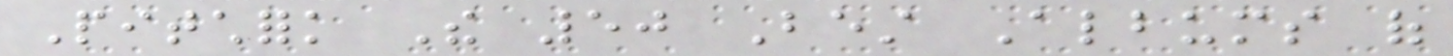Pitchfork The 50 Best Albums of
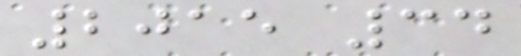2015 34
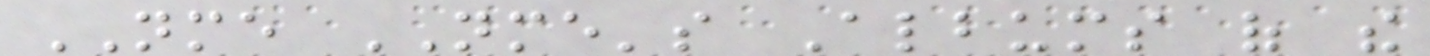NME NME's Albums of the
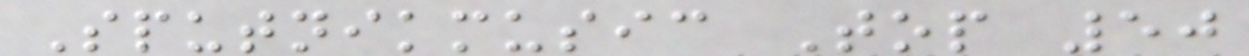Sputnikmusic Top 50
